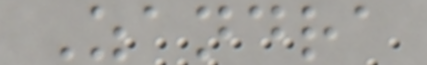Zandra
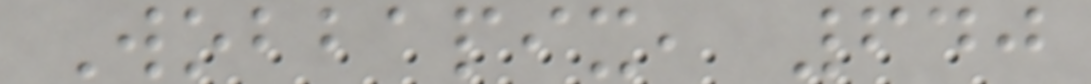Wobbapix, 640
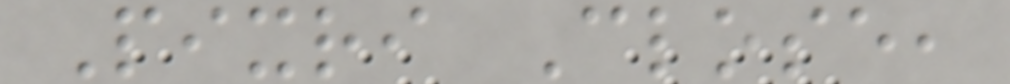Pixri Close,
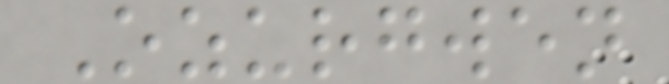Ozurgwen
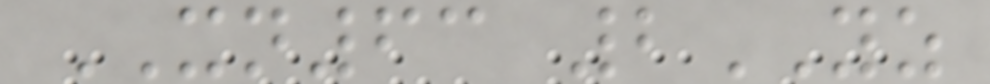XN63 2YZ
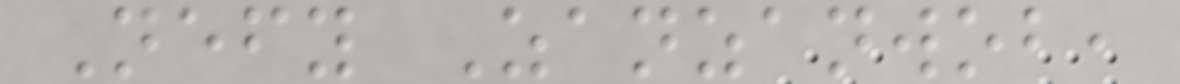Nefy Zanzanwob,
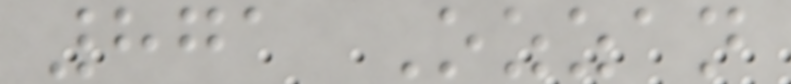871 Ozzan
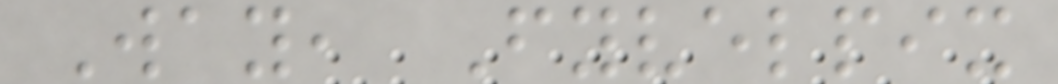Way, Fyvelpix
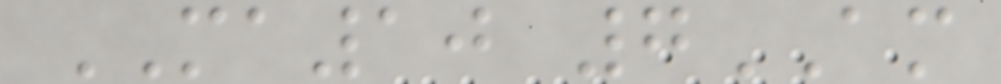MA10 7AM
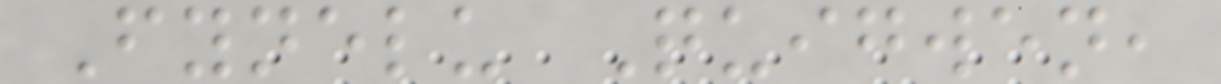Fynelu Quigwen,
